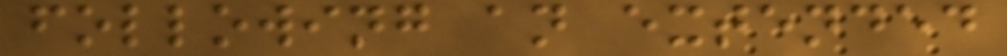following an extended
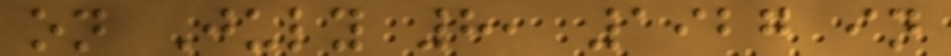on July 8, 1927 in
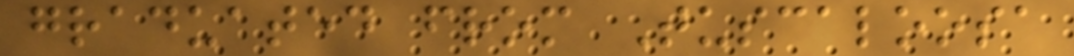graduated from Tuscaloosa
